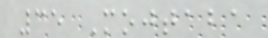35 Mojtaba
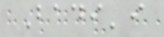Badi'i
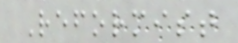Reformist
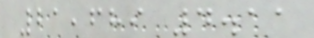21,689 4.11
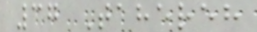37 Tahereh
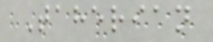Taherian
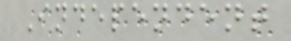Independent
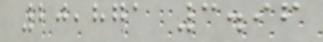20,871 3.96
